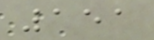151
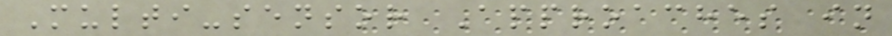Multi-sensor Approaches in
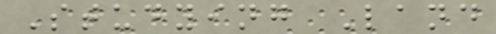Studying Land
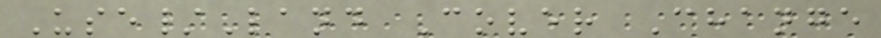Use/Land Cover Change
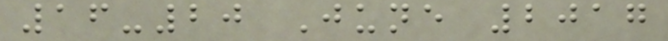16-20 June 2017
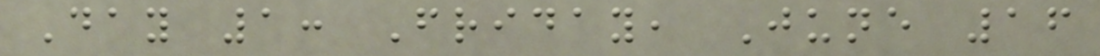Day 1: Friday, June 16
